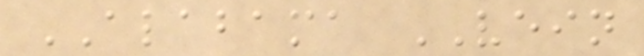ALABAMA VEIN
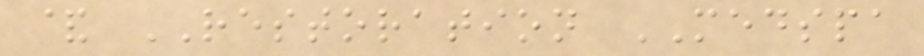& RESTORATION MEDSPA
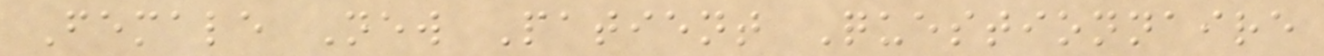Female New Patient Questionnaire
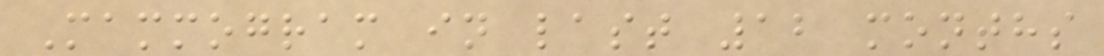Mammogram in last 12 months
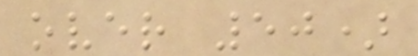over 50)
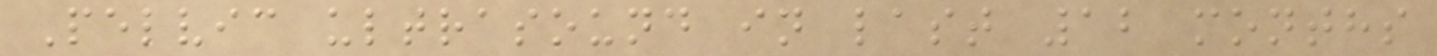Pelvic ultrasound in last 12 months
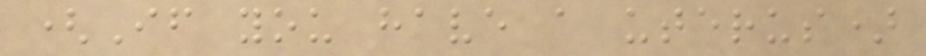(If you have a uterus)
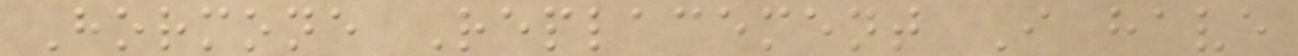Hormone Replacement I have
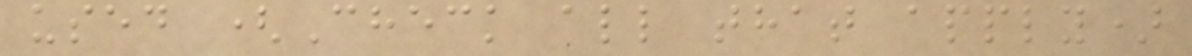used (Check all that apply)
